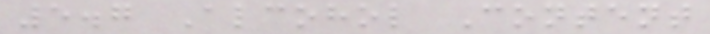5.7 Alcohol Content
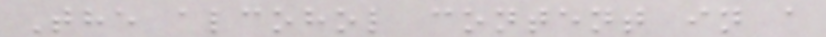The alcohol content in a
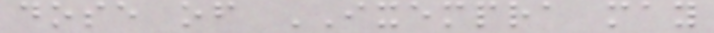dose of IXEMPRA may
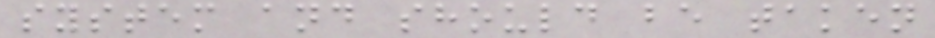system and should be taken
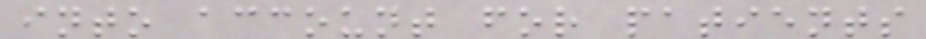into account for patients
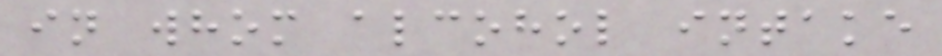in whom alcohol intake
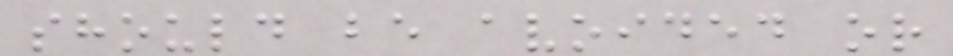should be avoided or
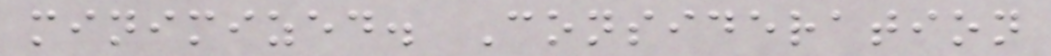minimized. Consideration
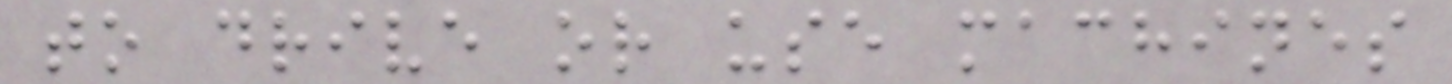to drive or use machines
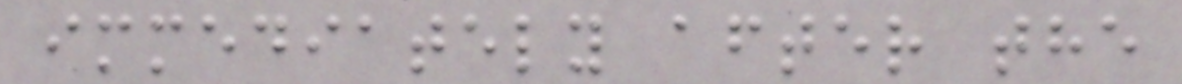immediately after the
